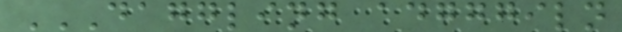DAGGLING ADGGGILN
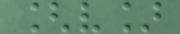[v]
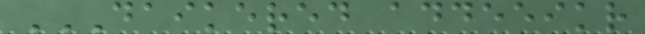DAIKERED ADDEEIKR
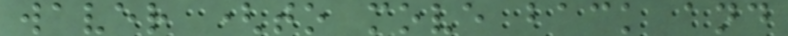waver (to move back and
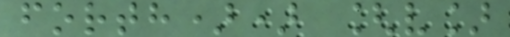forth)) [v]
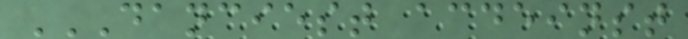DANCIEST ACDEINST
